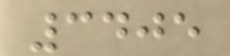3405
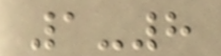1-8
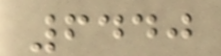6440
